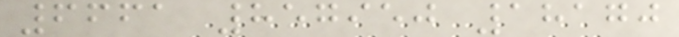6661 857950 18170
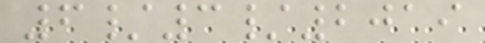6/3/2019
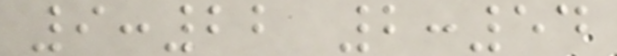9:22 2:54
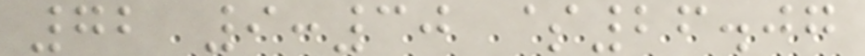72 9:30 $26.07
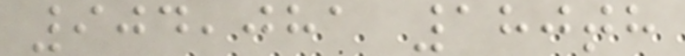904,081 180th
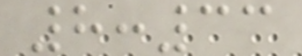8:33
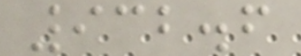932.6
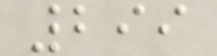299
